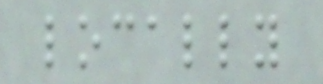locally
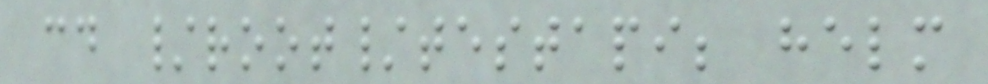cd /root/testapi; helm
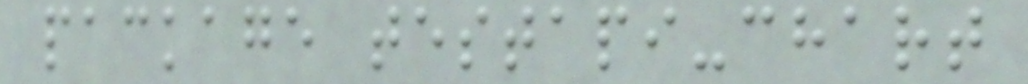package testapi-chart
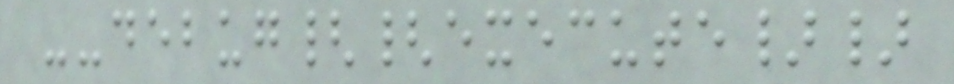--debug{{execute}}
